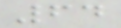64
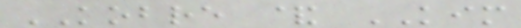KOBRE & KIM
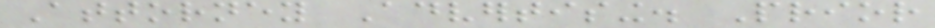Attorney Advertising. Prior
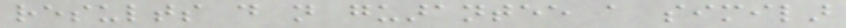results do not guarantee a similar
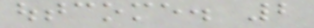outcome. 2
